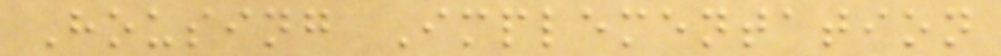Housing Implementation
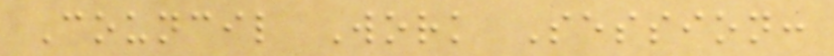Council Work Session:
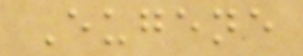Eugene
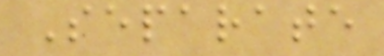Separate
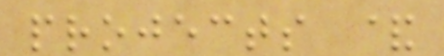projects &
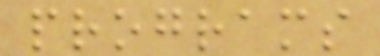programs
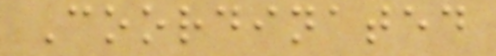Coordinated
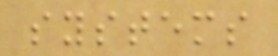systems
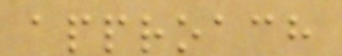approach
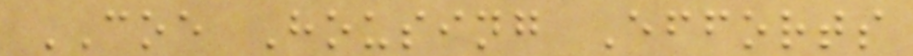COE Housing Efforts
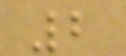2
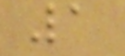1
